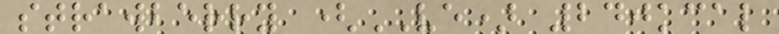strawberry (VE) 240kcal
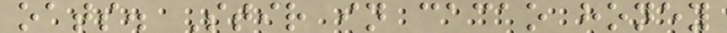oats. Stir in cacao honey
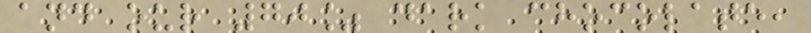and our 70% dark chocolate,
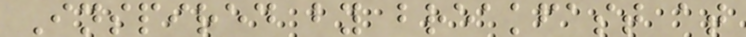Inspired by breakfast at
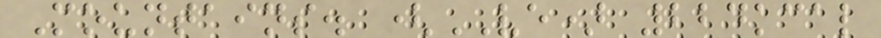Mountains. (VE) 224kcal
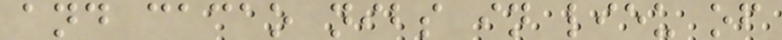and cacao nibs in lieu of
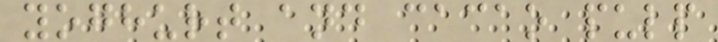yoghurt and cacao pulp
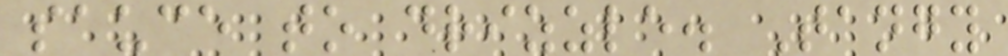sauce to drizzle. Tangy
